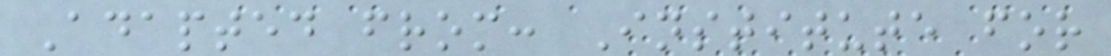Adapted from: Institute for
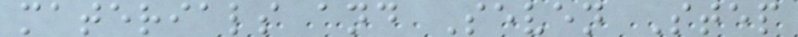materials and Seven Step
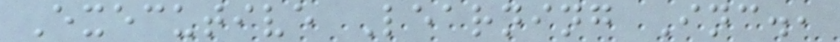Executive Learning Inc.,
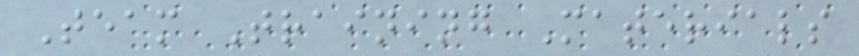Team Training Materials
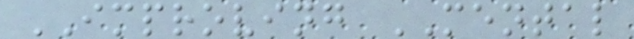IMPROVING MENTAL
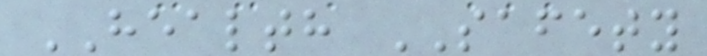HEALTH SAFETY
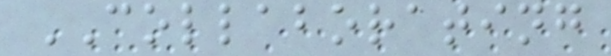COLLABORATING
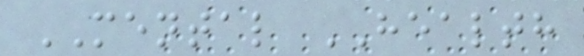MENTAL HEALTH
